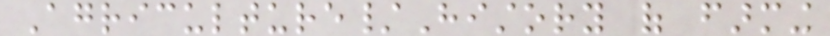Agriculture/History of farming
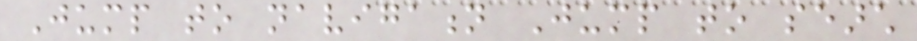Jump to navigation Jump to search
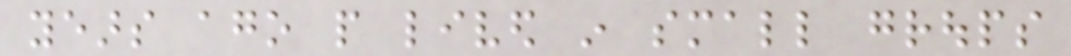years ago people lived in small groups
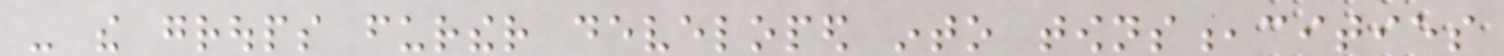- the groups further developed into towns,cities
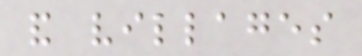and villages
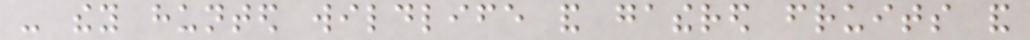- they hunted wildlife and gathered fruits and
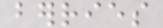berries
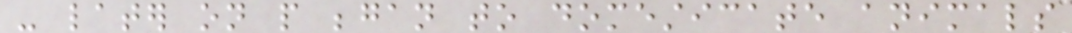- later on people began to domesticate animals
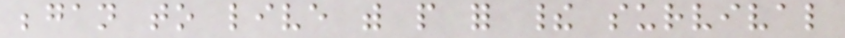began to live with people for their survival
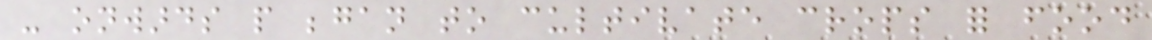- onwards people began to cultivate crops for food
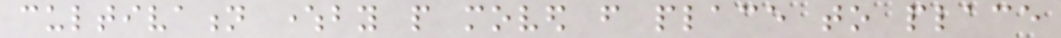cultivation whereby people moved from place to place
